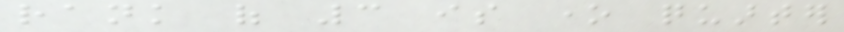rank of 3 is one quarter
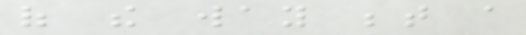of the way between a
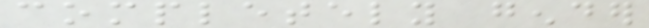completely gender
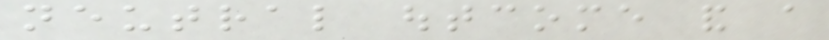neutral outcome and a
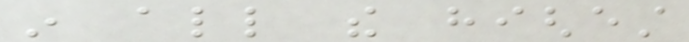in all the highest
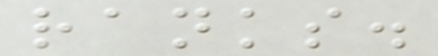ranks.
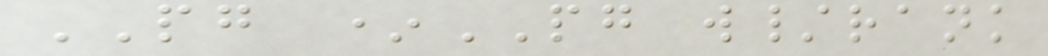PG *PG w/rank
